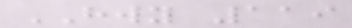HWY 119
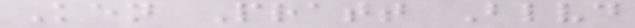Ken Pratt Blvd
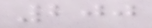200
